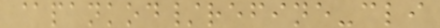@pankod/refine-cli
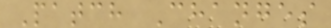Patch Changes
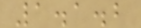1.1.2
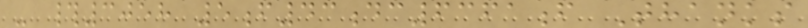- #3058 5f43dc6361f Thanks
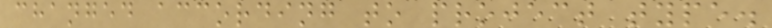changed according to project type.
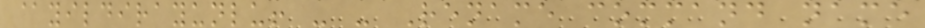@yildirayunlu! - - Rename command name
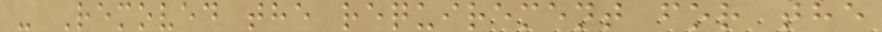- Removed the requirement for the
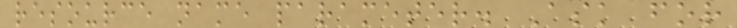resource name parameter. Ask for
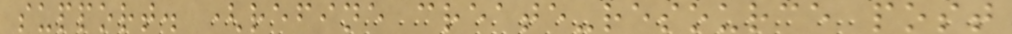support. (refine create-resource post
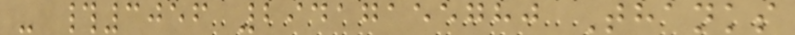- #3056 29417155780 Thanks
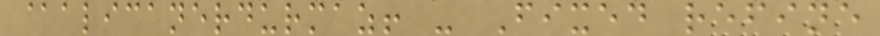@alicanerdurmaz! - Fixed refine
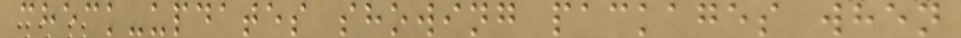check-updates showing packages when
